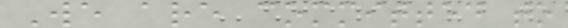We are committed to
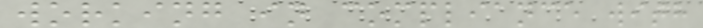working in compliance with
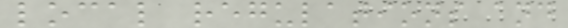local regulations and
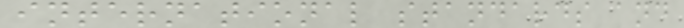international standards and
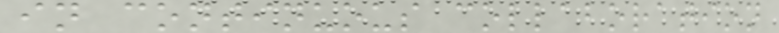in continuous collaboration
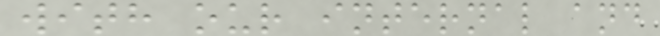with our internal and
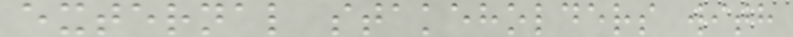external stakeholders with
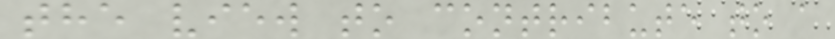the view to contribute to a
